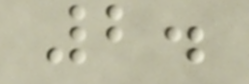2.
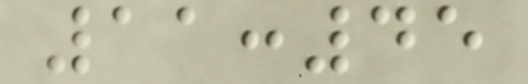11:45
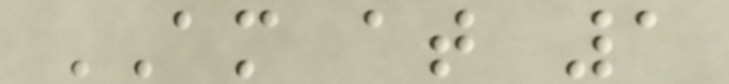AM at 1
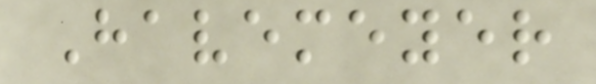Havemeyer
